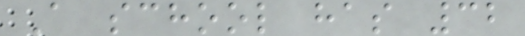A school has 32
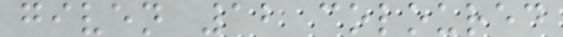given 12 coloured
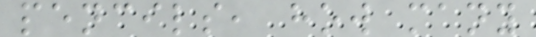pencils, how many
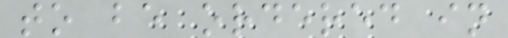to be ordered in
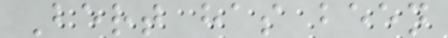Bert has been
